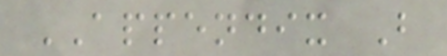APPENDIX B
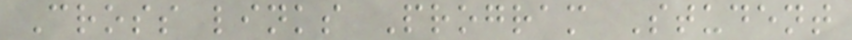Cross links Program Student
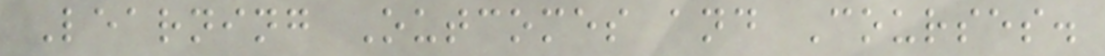Learning Outcomes and Courses.
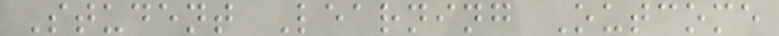Student Learning Outcome
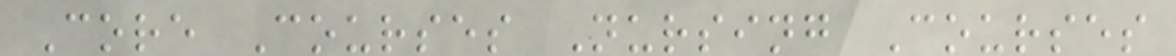Core Courses Nursing Courses
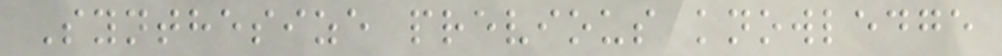Synthesize previous knowledge
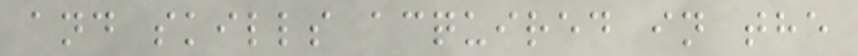and skills acquired in the
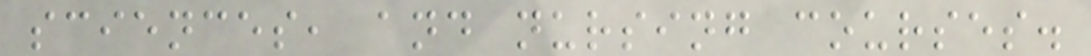sciences, and nursing courses.
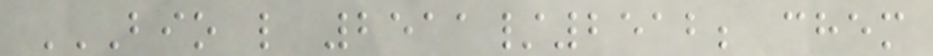BIO L 2511/2512; CHEM
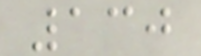130
